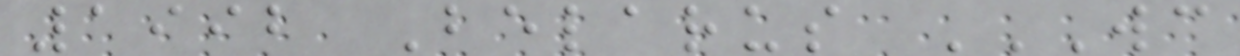1992 Belarus WC
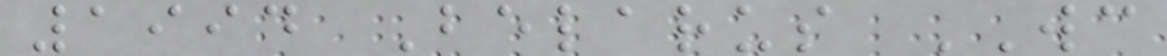1994 Belarus WC
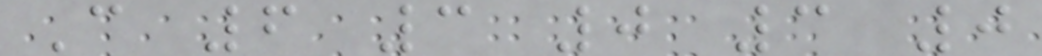C 6 3 0 3 0
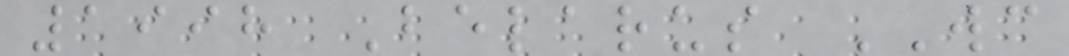1998 Belarus WC
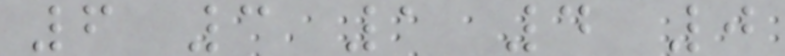6 3 1 4 0
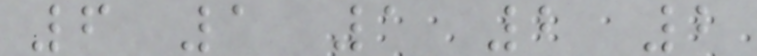6 1 1 2 2
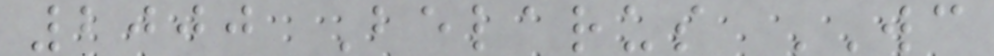2000 Belarus WC
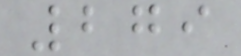279
